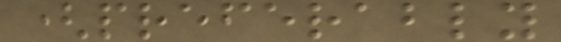(preferably
